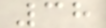38
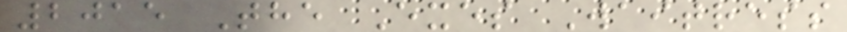2015 The Exes Waitress
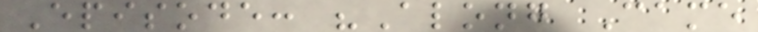Episode: "Along Came
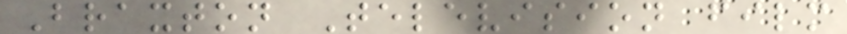Braxton Television film
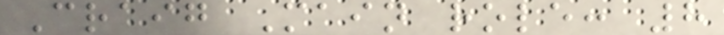Craig Main role: 8
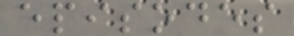episodes
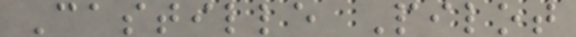Castille Pilot
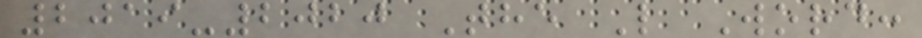2019-2020 The L Word:
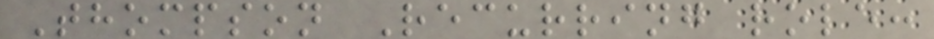Thompson Recurring role:
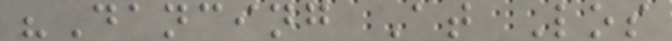"Dancing At Los
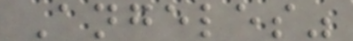Angeles"
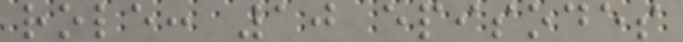role: 10 episodes
